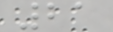21
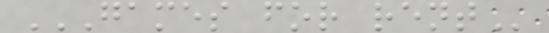GAMES FOR RENT
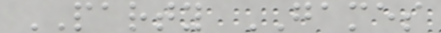PARTY GAMES
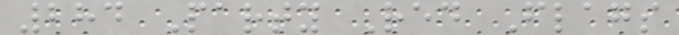284 Party Red Flags
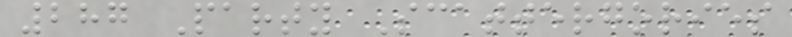287 Party Scattergories
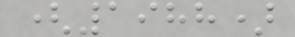(1988)
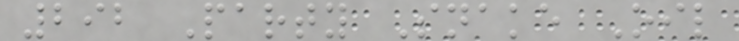292 Party Snake Oil
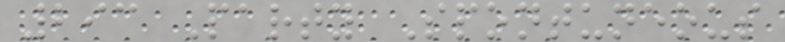293 Party Spontuneous
